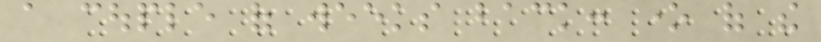a couple of weeks back: one of the
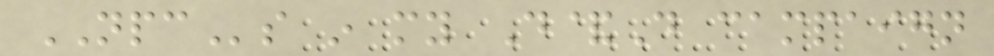NPCs in my D&D campaign
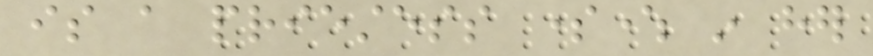is a priestess somewhere in her
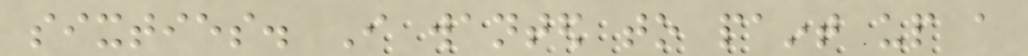sixties. I wanted to paint up a
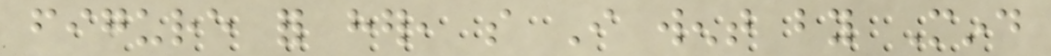figure for her, so I went by Mind
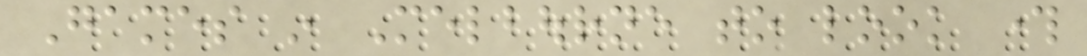Games in Melbourne to look through
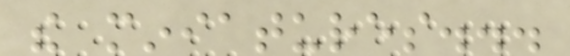the miniatures...
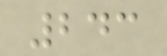243
